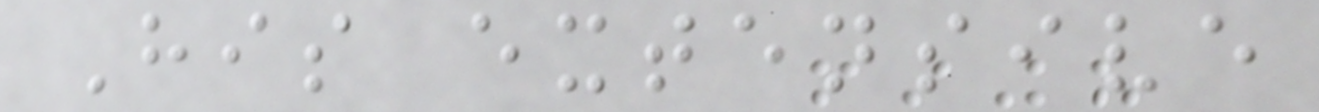His extensive
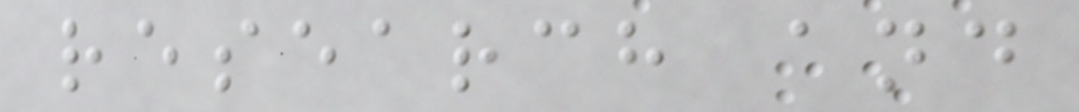research and
